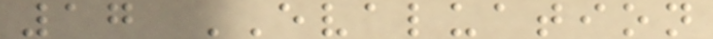17 EVALUATION
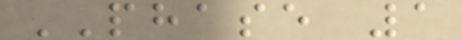PHASE 1
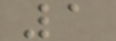1
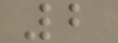2
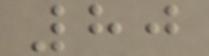80
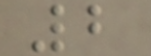2
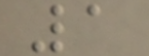1
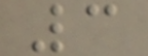3
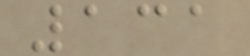131
